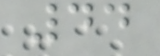44
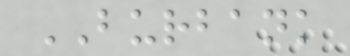BURBANK
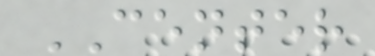CENTER
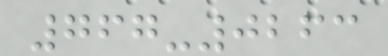767-0263
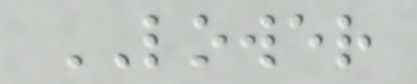LOWER
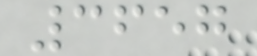3657
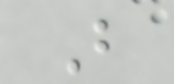B
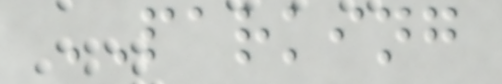PARKING
